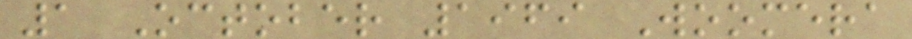1 October 1969 Woomera
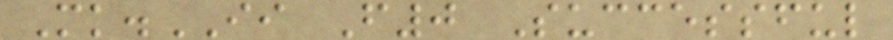Mk.II F0 Successful
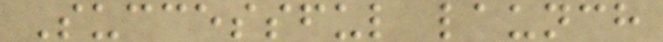Successful launch
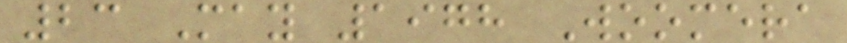23 May 1978 Woomera
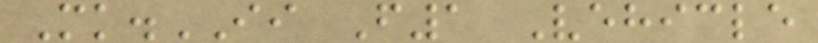Mk.II F1 Vehicle
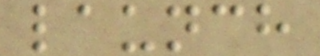launch
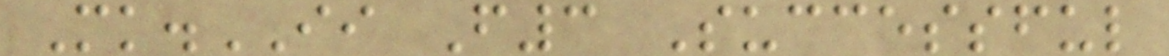Mk.II F3 Successful
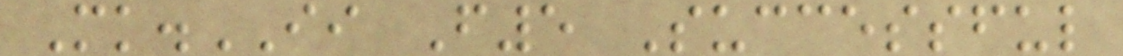Mk.II F5 Successful
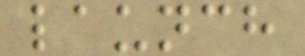launch
